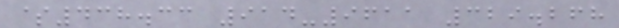$438.33 914-9611 329.268
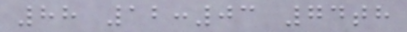88 12:03 74th
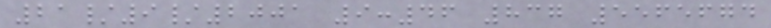21/9/2001 9:46 837 5565674
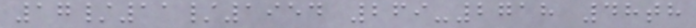17/11/1954 269-2718 48th
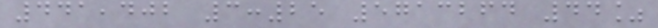441,402 3:25 5713264 44%
